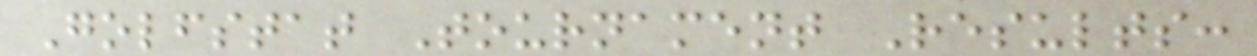Golfstat Tournament Results:
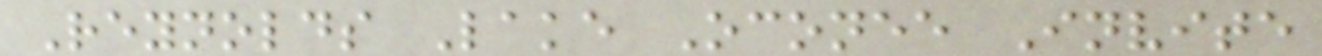Reynolds Lake Oconee Invite
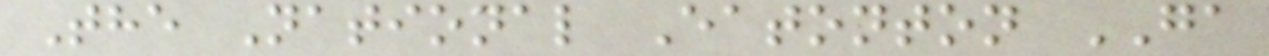The National Eatonton GA
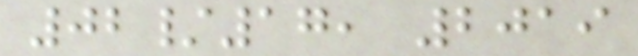02/17, 2019
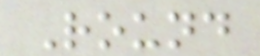Round
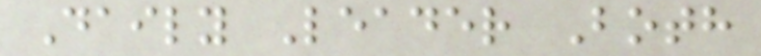Daily Leader Both
